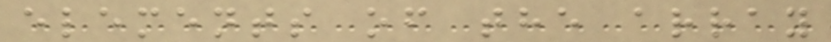elements of the array
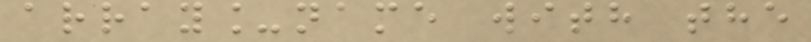array_name with the
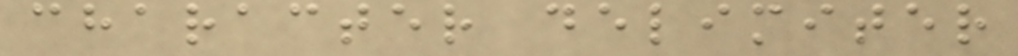character delimiter
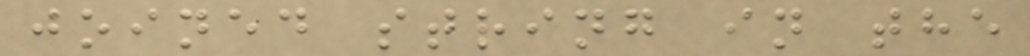joined string in the
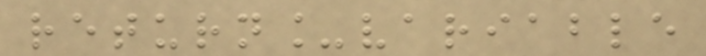return_variable
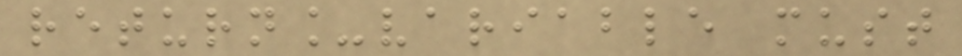return_variable must
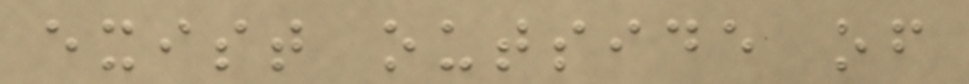exist outside of
